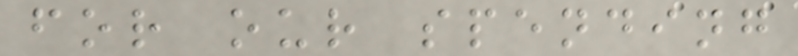for our spending
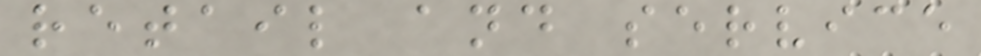retail and service
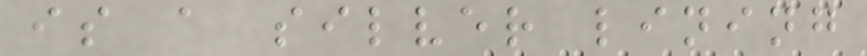is a silver lining
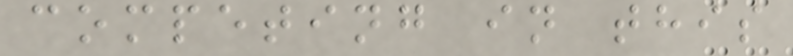competing in this
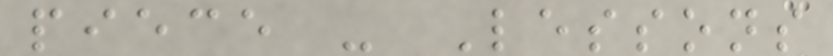piece - Lessons
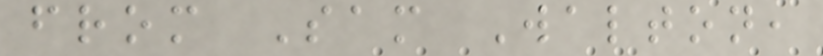from Sam Walton,
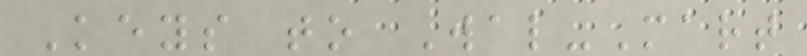Keys to Wal-Mart
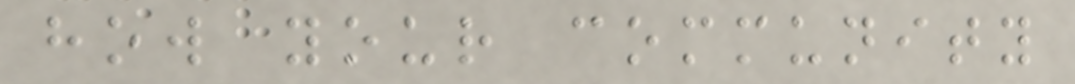how your community
